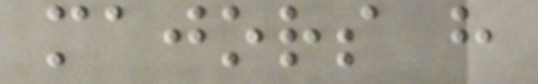majors have
